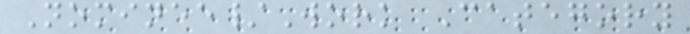Nominee/Work Category
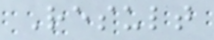Result
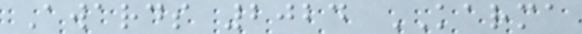Awards 2024 KARMA
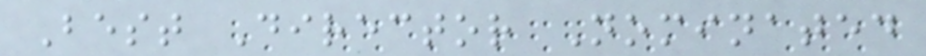Best Director Nominated
